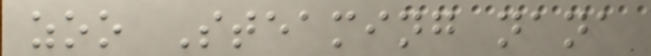zoo Steaming nana
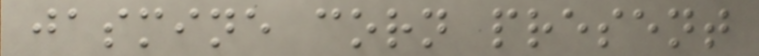jasmine corn present
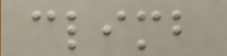climb
